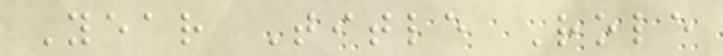Year Title Role
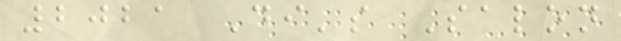2021 Di's Salon
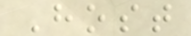Host
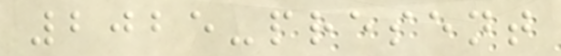2025-present
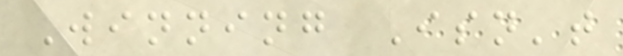Winning Isn't
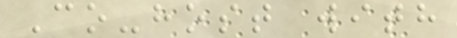Co-host with
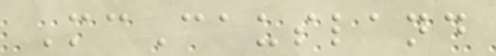McCausland
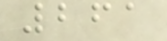261
